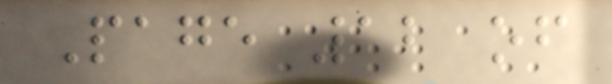Page 12 of
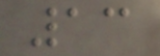13
